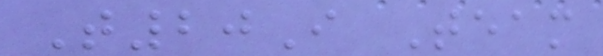T20I Team
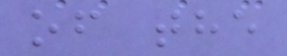of the
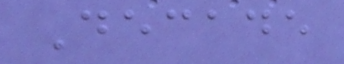Decade
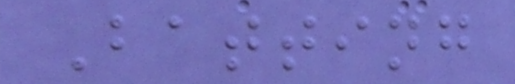Batting
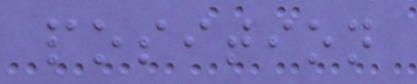position
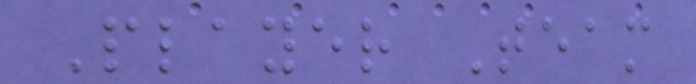Player Team
